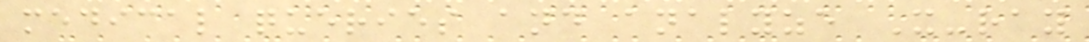medical queries and analyze X-ray
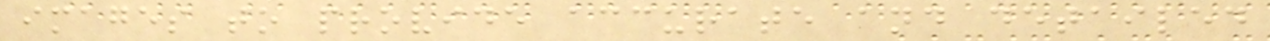images to provide accurate and detailed
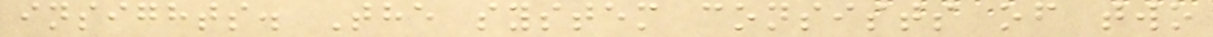insights. The system consists of two
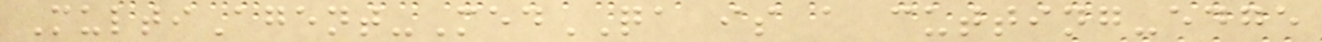MultiAgent-MedQA is a cutting-edge
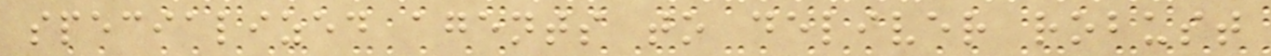specialized agents to deliver robust
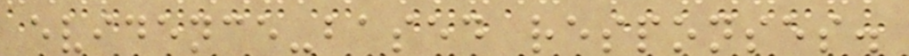evidence-based responses.
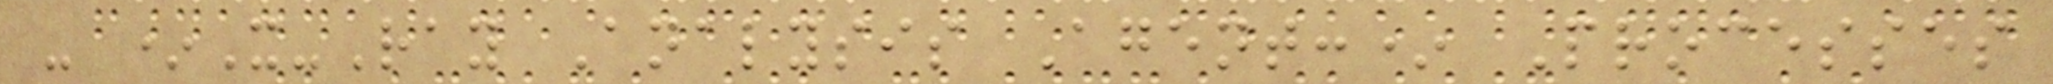- *X-Ray Analysis Agent:* Processes
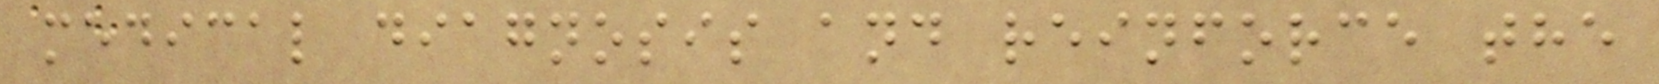medical diagnosis and reinforce the
